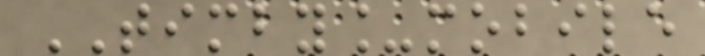TIMBY_mobile
